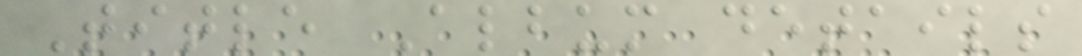Title Album details
